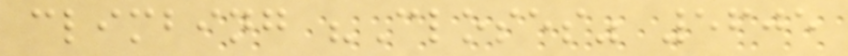climbing "Closes" 5605
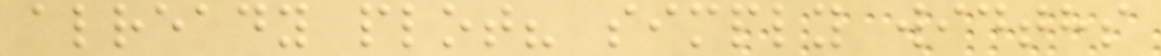already plot? simply widths
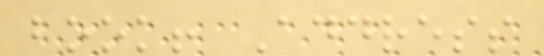book! Address
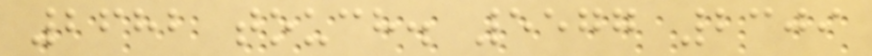2682 touch. 5577 2309
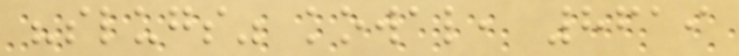"slugs" kowal, 8619
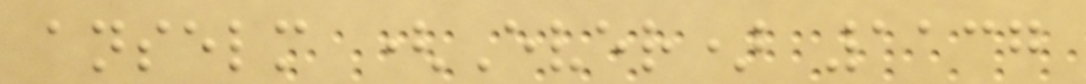anselm (Ever) 1137
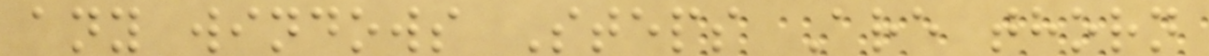any windows Steps Are thorn
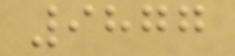9877
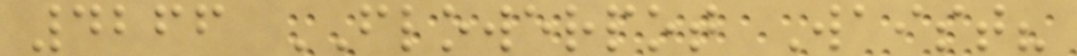4266 FLOWERPOT Waist?
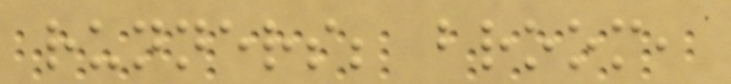runners; broom,
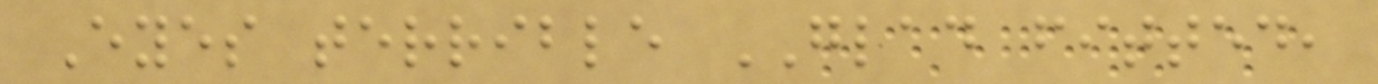Eyes terrible GLAD fitted,
